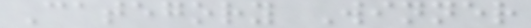Category Winner
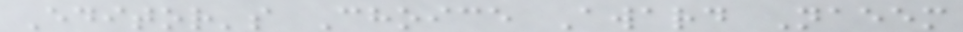Editor's Choice Award Naeem
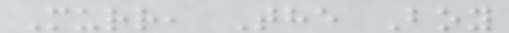Murr, The Boy
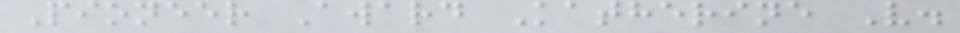Pioneer Award Katherine V.
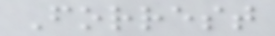Forrest
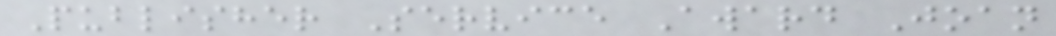Publisher Service Award Joan
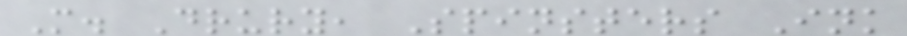M. Drury, Spinsters Ink
